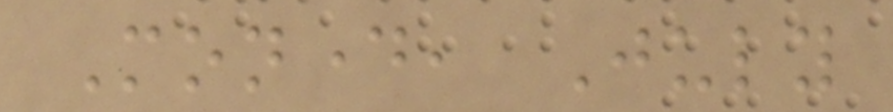Monday, July
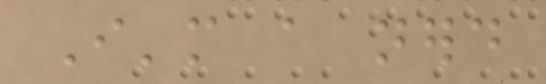I'm a nerd
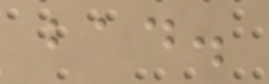bad.
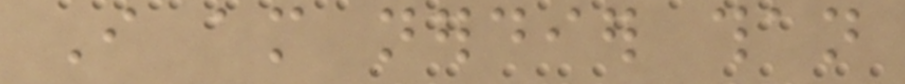I am nerdier than
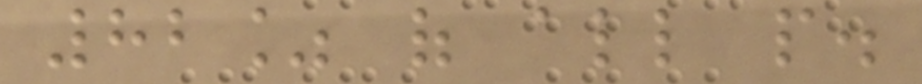82% of all people.
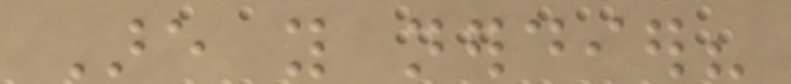Are you nerdier?
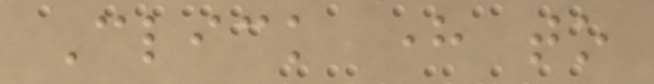Click here to
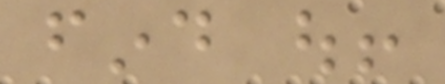find out!
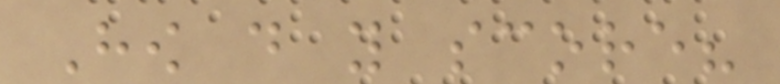How do you score?
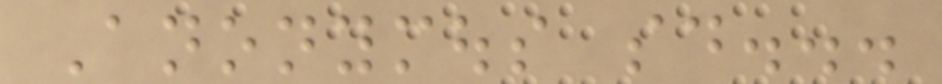Anonymous said...
